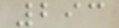293
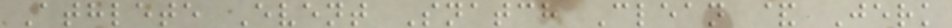Athlete Event Snatch Clean & Jerk
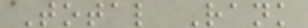Total Rank
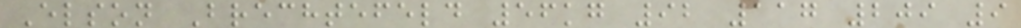Elson Brechtefeld 56kg 92 117 209 9
